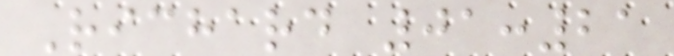Richard 01:21
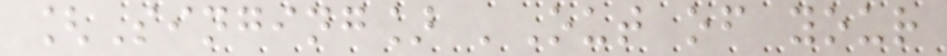[Singing] 'Out of your
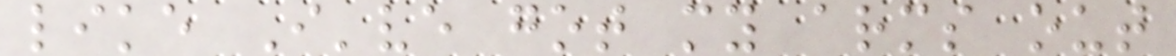like I've got my arms out
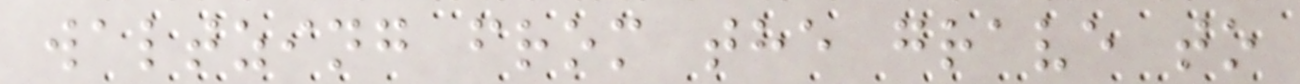waltzing from the grave to
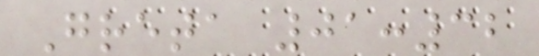Greta 01:32
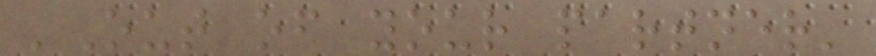'Out of your partner'
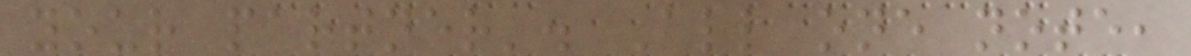your partner'. All one note,
